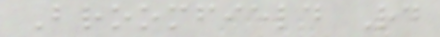Broomfield Rd
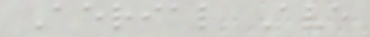Aerial Ave
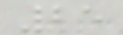25
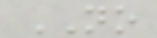NO
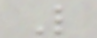L
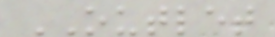OUTLET
